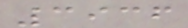3936
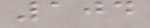104
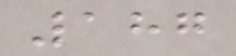187
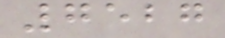7527
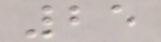25
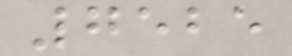7525
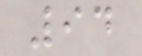94
